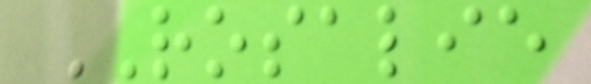ROSALIE
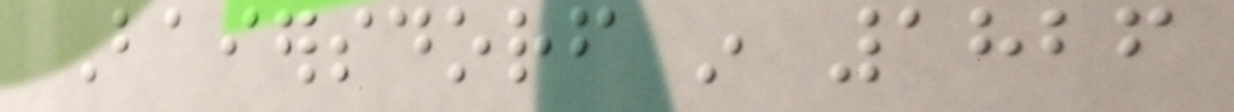Baiersdorf in 1826
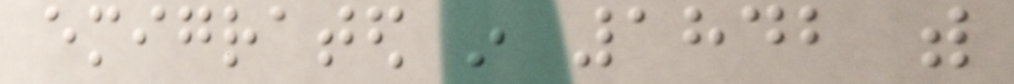emigrated in 1842 with
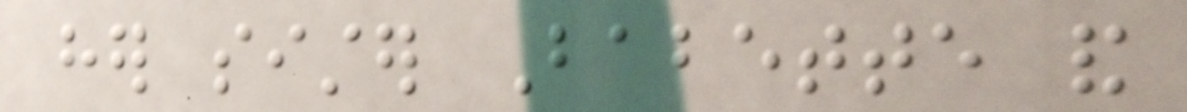her sister Babette and
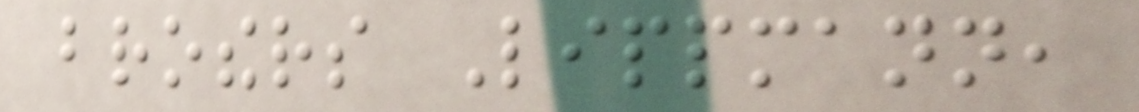brothers Lippmann,
